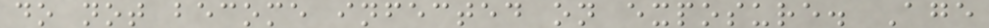do not become infected on exposure. Age
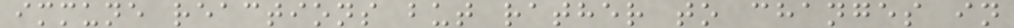immune reactions but rather to changes in
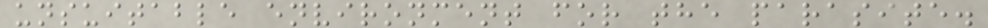unsuitable environment for the parasite.
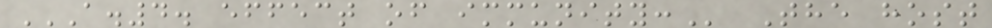A.4. EFFECT OF IMMUNITY: The host
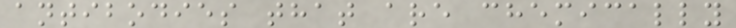antibodies that are chemically
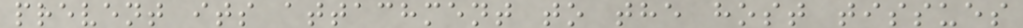prevent its attachment to the host tissues
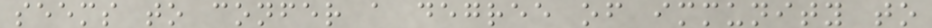seems to confer a degree of immunity to
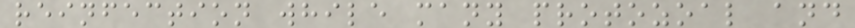reinfection while many protozoal and
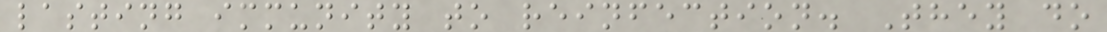lasting immunity to reinfection. They do
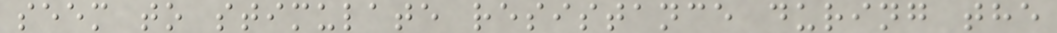seem to stimulate resistance during the
